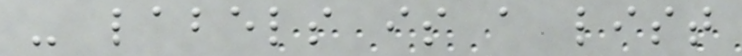- labels is a list
